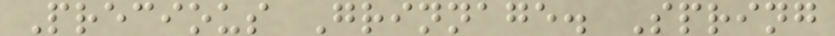Precious Grinnage. Spring
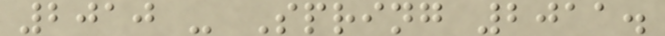2010 - Spring 2011.
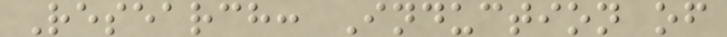Research: Induction of
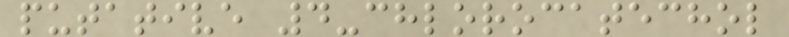putative 4-chlorocatechol
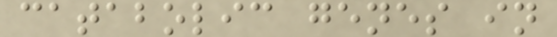catabolic genes in
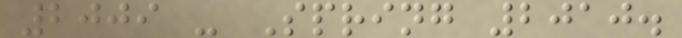2009 - Spring 2010.
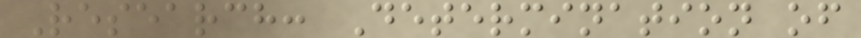Research: Determination of
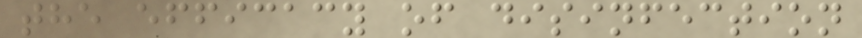the efficacy of disinfection
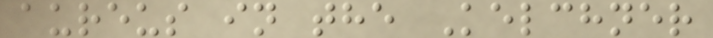aureus in the Kelchner
